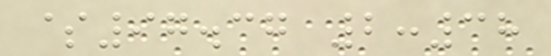$97.37 2:38
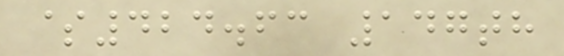$424.63 147th
